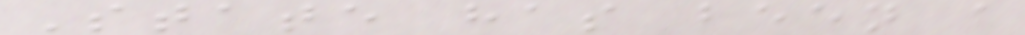State has been a
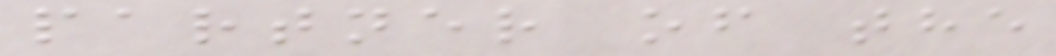partner of the
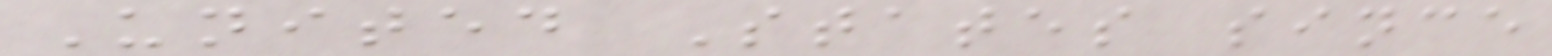United States since
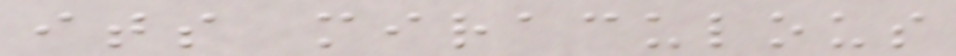its miraculous
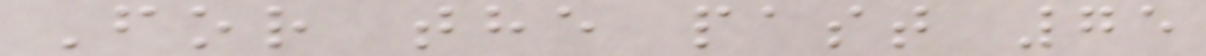For the past 75
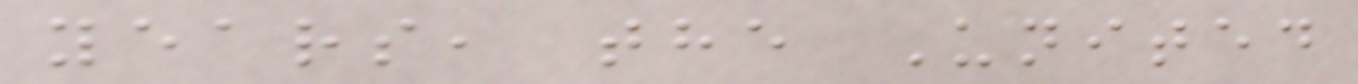years, the United
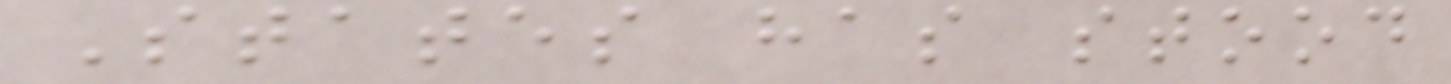States has stood
